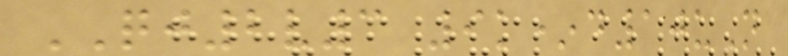QJ2v3 9k*d10uN
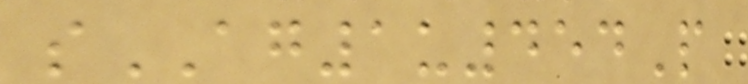sAG1u454P
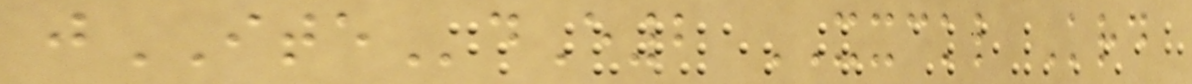jITEdE2 XXCKL Krd
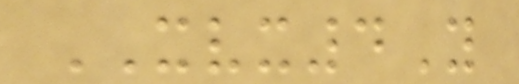XVX4Y
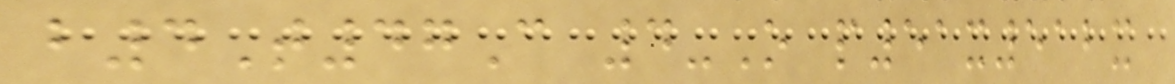b4T47C 4-O p51x512x
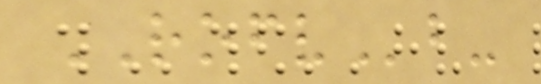ROFVb-
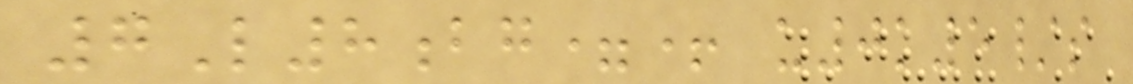7L8bg=+ u0k5/s
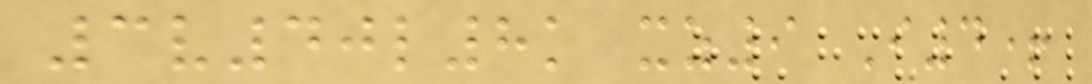3v40l8k xz9 I4+
